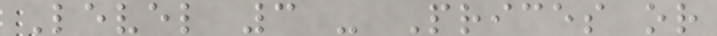Level 3 - Prices or
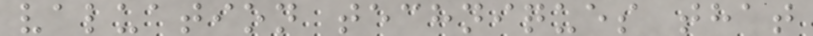valuation techniques that
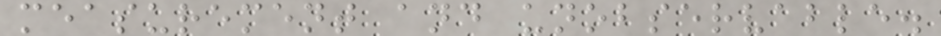measurement and unobservable.
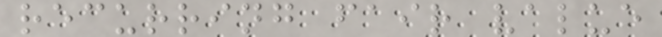recurring fair value
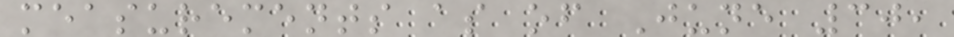measurements as of June 30,
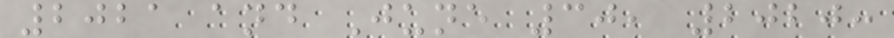2021 and June 30, 2020:
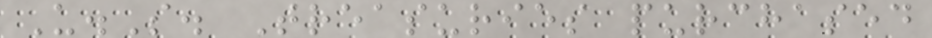U.S. Treasuries purchased
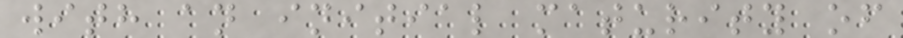with an initial maturity of
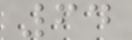64
